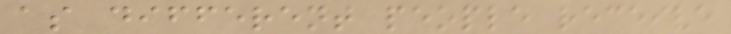as different people receive
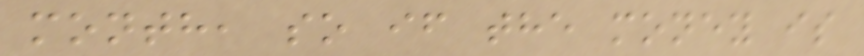month, so if the money is
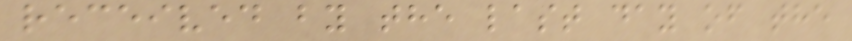received by the last day of the
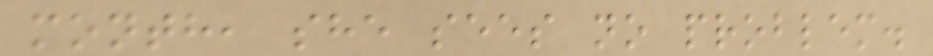month, she sees no problem.
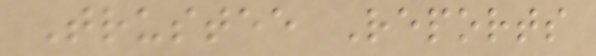Trustee Reports
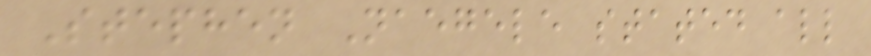Stephen Naegele stated all
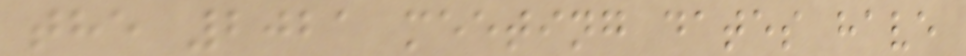the 2021 meeting dates have
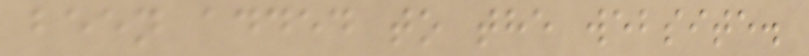been added to the website.
